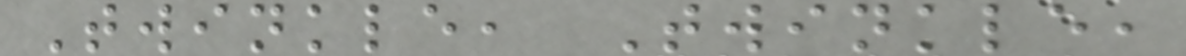Twinkle, Twinkle,
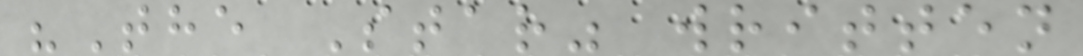"The Star" written
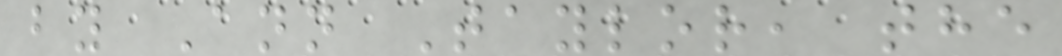by Ann Taylor, the
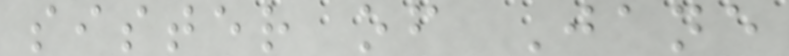sister of Jane
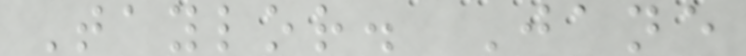Taylor. Jane
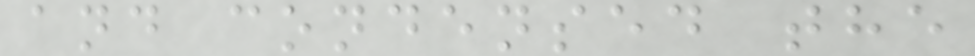and condensed the
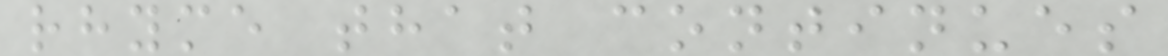rhyme that continues
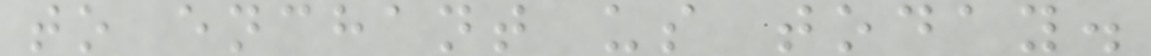to enchant us today.
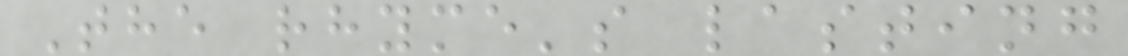The rhyme's lasting
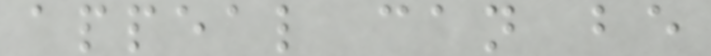appeal can be
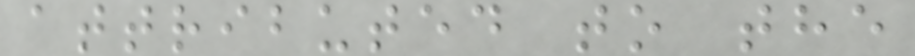attributed to the
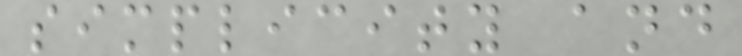simplicity and
